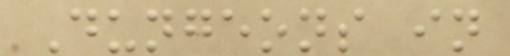Dungeons in
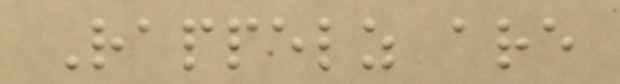Rappelz are
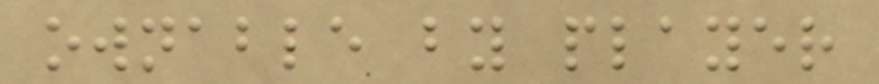ownable by player
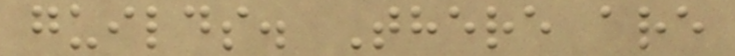guilds. There are
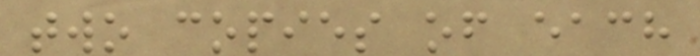two copies of each
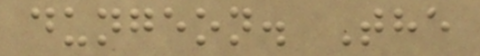dungeon. The
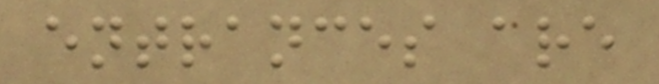entrances are
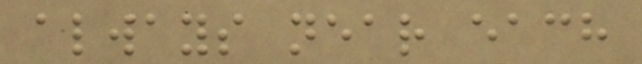always near each
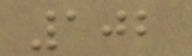102
